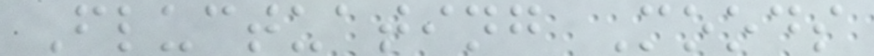Fluctuating Moods
